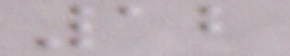12
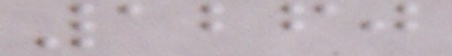1260
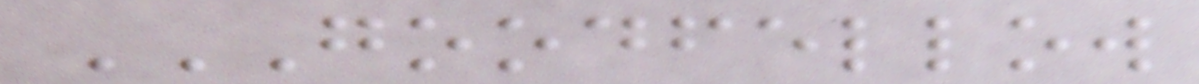GOODFELLOW
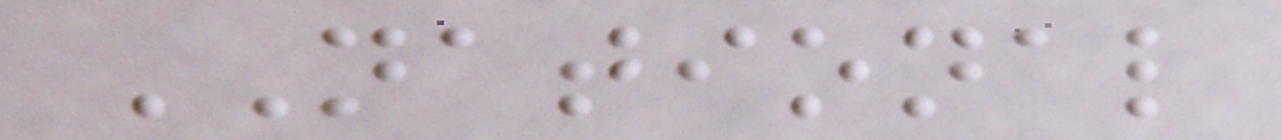NATIONAL
